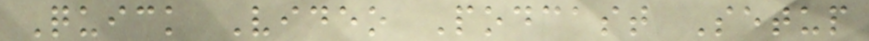Quick Video Podcast Setup
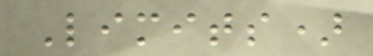Limits)
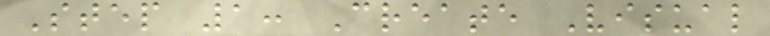Step 1: Create Visual
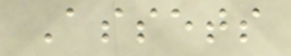Assets
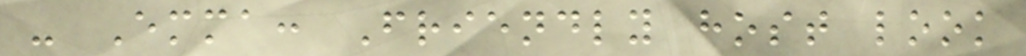- Emma: Friendly host look
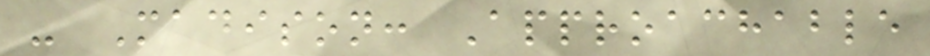- Madison: Approachable
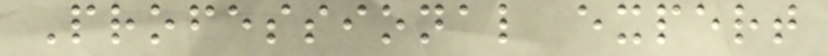Professional expert
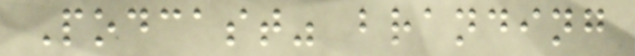Podcast" branding
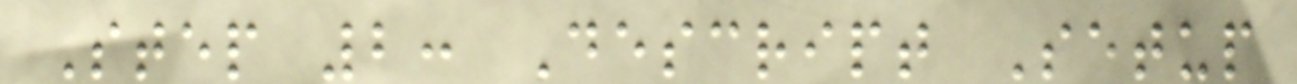Step 2: Descript Setup
